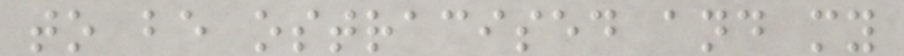to be ostracised and my
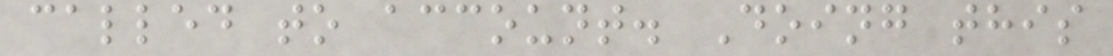called to account. Doing this
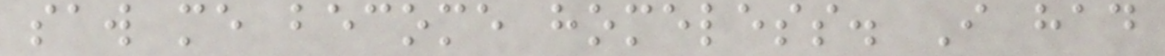saw me become homeless. I had
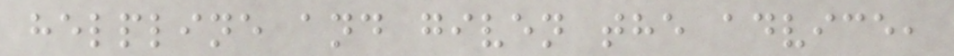helpline and given the advice,
